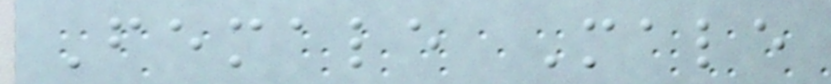Female Male
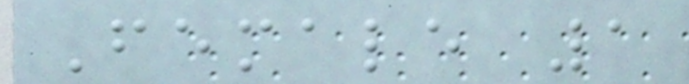Female 1
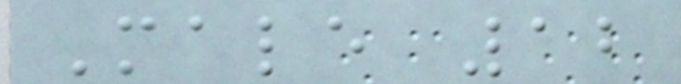Male 12
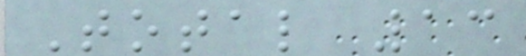Total 13
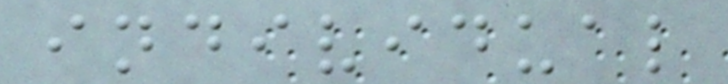individual
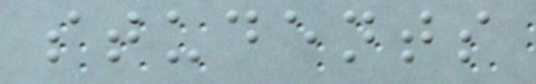students
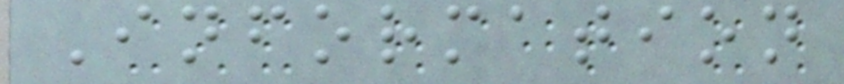Information
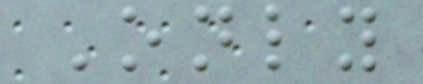Only
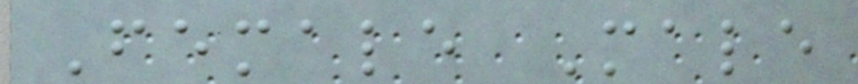Female Male
